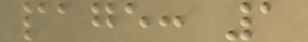page: 1
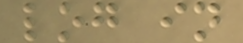log in
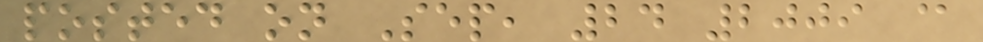posted on Sep, 24 2009 @
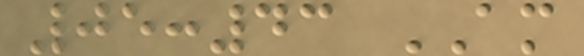05:43 AM
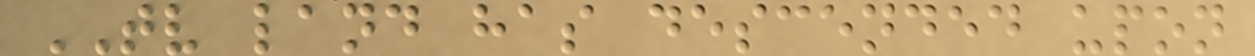TV land has descended upon
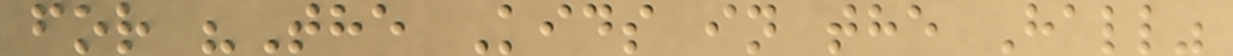for "The Kids in the Hall"
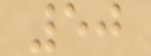50
